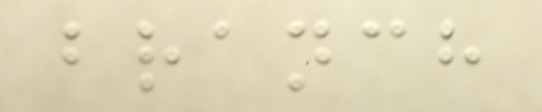branch
